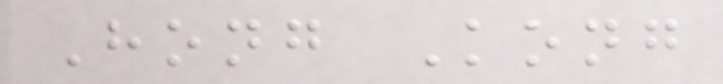Hong Kong
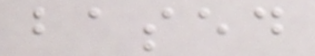based
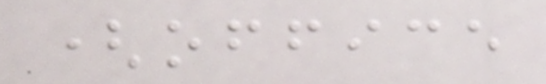(office
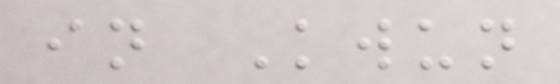in Kwun
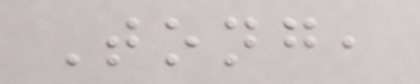Tong,
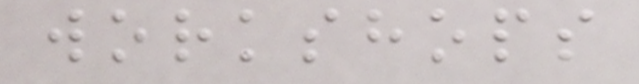workshops
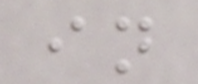in
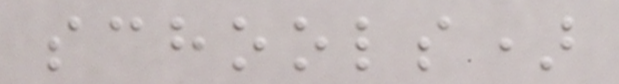schools)
